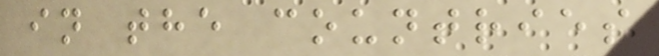in the countries
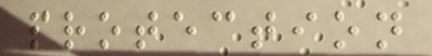protection
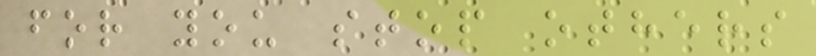for you stop others
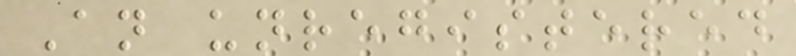An unregistered
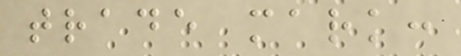trade mark:
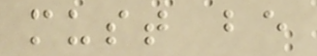must be
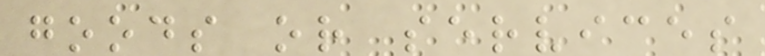goods or services
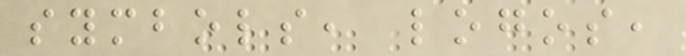symbols, logos,
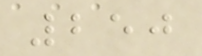250
